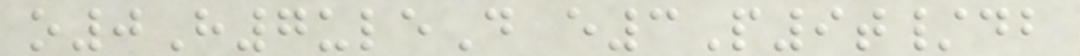o0H7uleD e3P9t/db
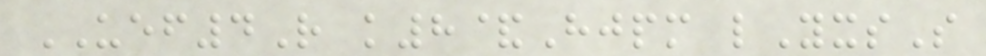UEF4R k8&Hjpm lYxsS
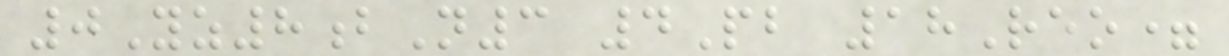0Yz8bN3 4Pb 18Reo=
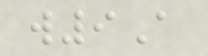w9A
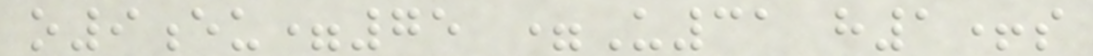o9eu=75 =U31 h1+s
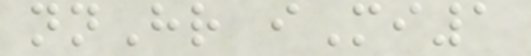nnHr iMi1
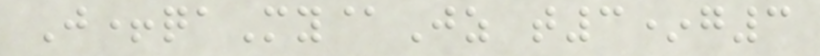J+qaMy@Jz t3*g3
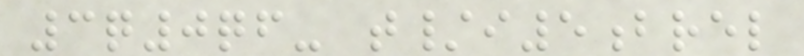3q0qf- t/i5brel
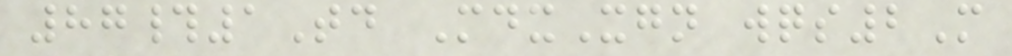87#1Td MdxXgn wqs2M
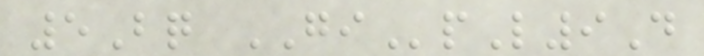5Bq GIpL9D
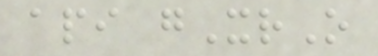api gXrO
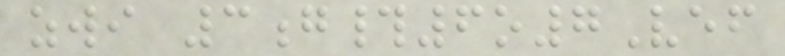zwi 3g#6o7Vef
